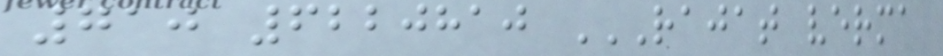710 6220810 RAJAT VERMA
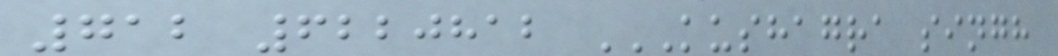712 6220812 KUSHAGRA SINGH
